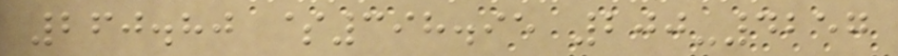260.80 $398.95 200-4257
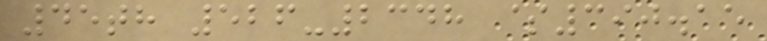45th 526-2348 $390.15
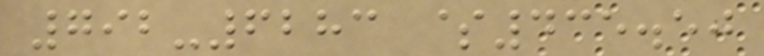792-6283 $435.50
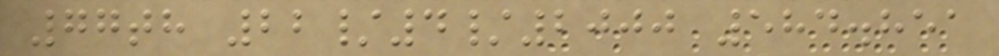77th 22/4/2000 584.851
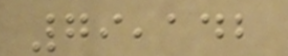79,142
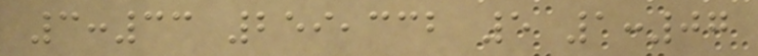3:33 259,332 5 1:07
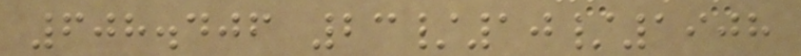608.406 23/10/1908
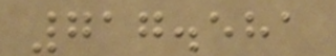717.581
